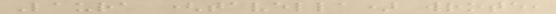Laura (tavella) wrote,
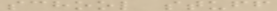school stuff
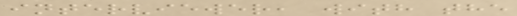interviewer, with the
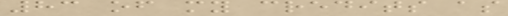83 of my credits as
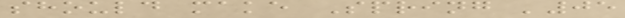should make Spring '05
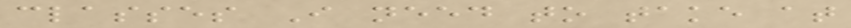classes I need to take at
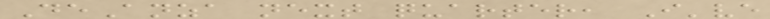DeAnza next quarter, I've
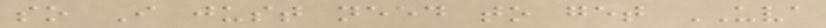so I just need to get UVA
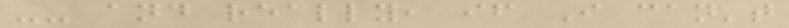-- and really, if I can't
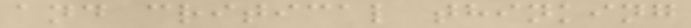and critical thinking
